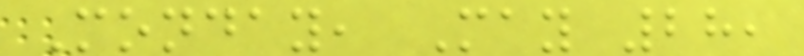Monday, May 28,
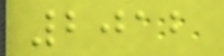2012
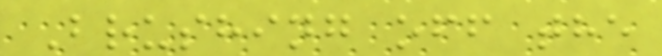Brushing off the
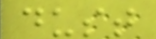dust
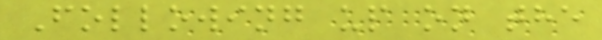Following up on the
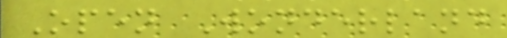Open Wonderland
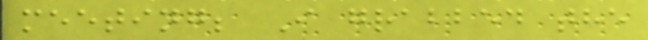meeting; I grabbed the
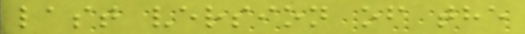last version of the
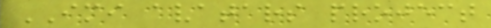IMI avatars project
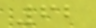62
